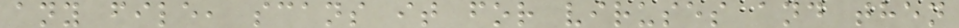any file, scans it for viruses and then
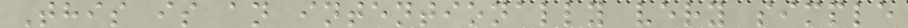This is an intentionally very simple
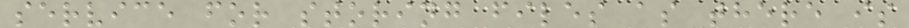service for storing files as there is
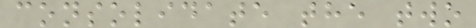consolidate the two
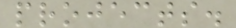projects.
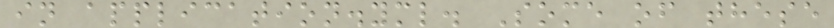in application.yml. Some of these
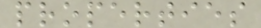properties
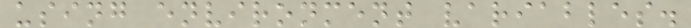using environment variables.
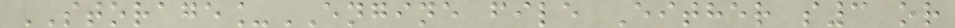STORAGE_ENGINE file Either s3 or
